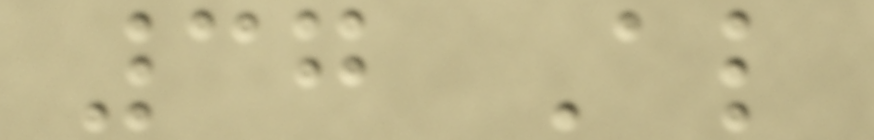37 Al
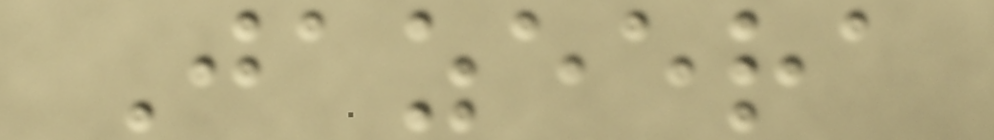Jazeera
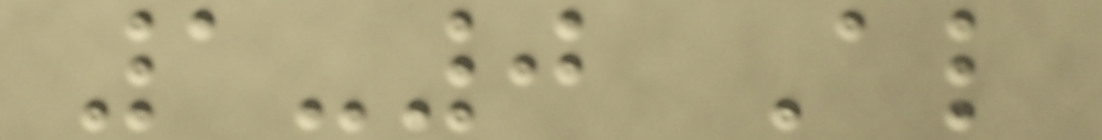1-0 Al
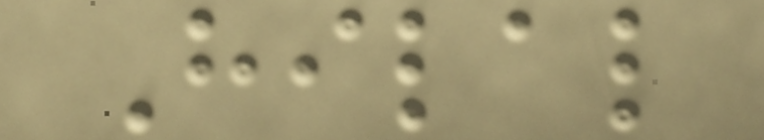Hilal
